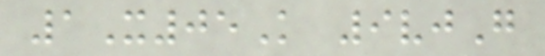1X05K 9vjG
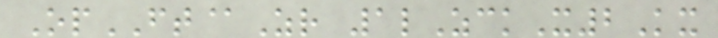OpFT@Zr 1lZckX2Kx
